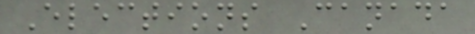Elections Canada
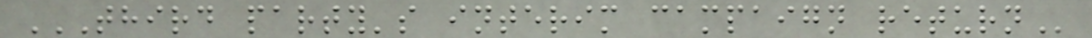THIRD PARTY'S INTERIM CAMPAIGN RETURN
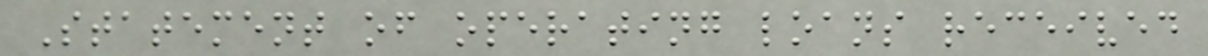Statement of operating loans received
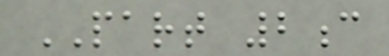PART 2c
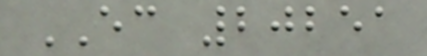EC 20251
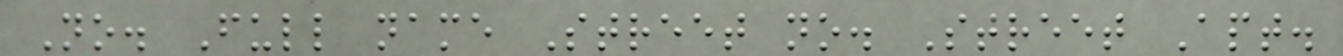No. Full name Street no. Street Apt.
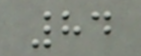84
